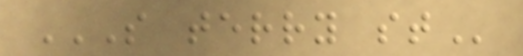S TERRY ST
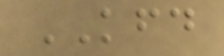KFD
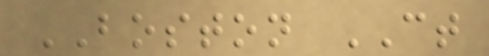BOSTON CT
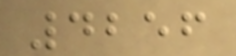4256
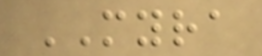MYRA
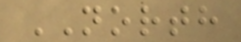NORTH
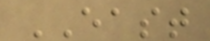EAST
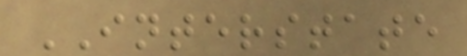INTERSTATE
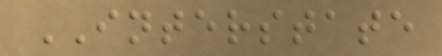INTERSTATE
